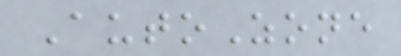AutoZone
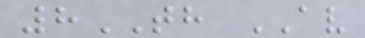8TH AV
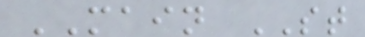MAIN ST
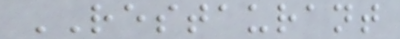RESTAURANT
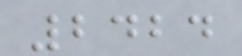2424
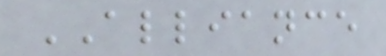ALLIANCE
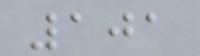101
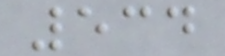534
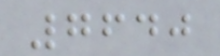7640
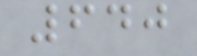640
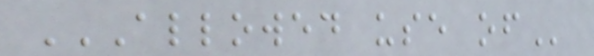ALLOWED USE OF
